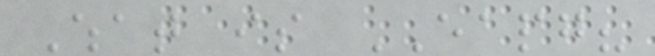What is EAPG?
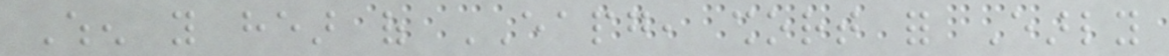When you hear of EAPG, short for Early
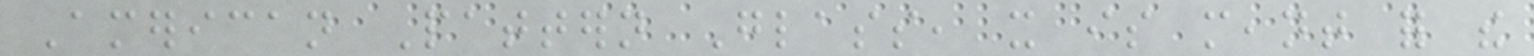American Pattern Glass, it is meant for the
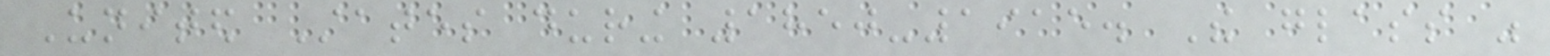United States during 1850-1915. The glass was
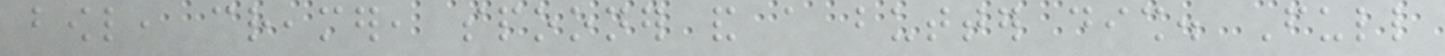bowl, creamer, spooner and a butter dish. Full
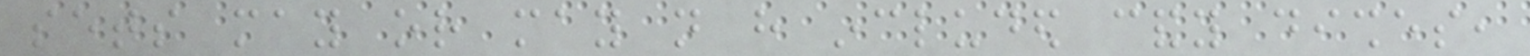sets may or may not have included candy dishes,
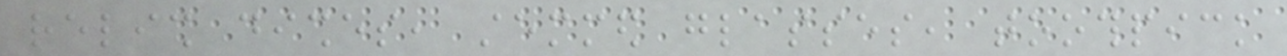relish dishes, stemmed glasses, toothpick
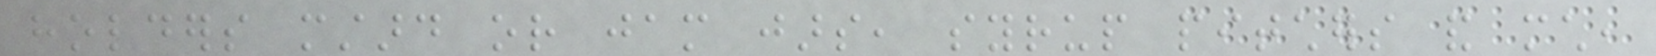holders mustard or jam jars, syrup pitchers and much,
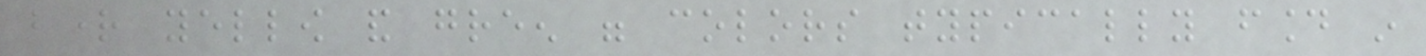bright yellow and green were colors typically found in
